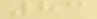83
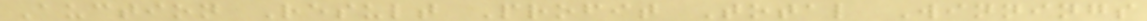Auction Result Profit Total Winnings
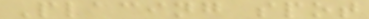Placing spot
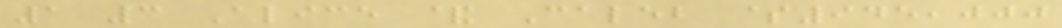1 3 Alice & Caleb $945,000
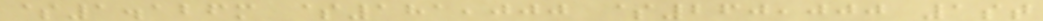$1.126m $181,000 $260,000 1st
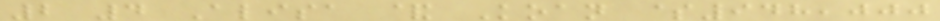2 4 Alisa & Koan $948,000
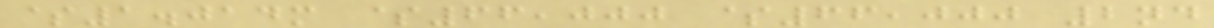$1.014m $66,000 $66,000 2nd
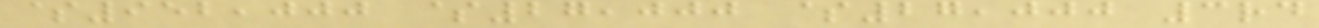$952,000 $27,000 $27,000 3rd
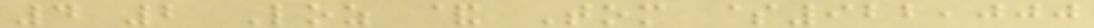4 2 Loz & Tom $922,000
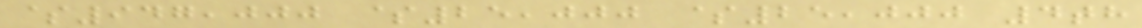$947,000 $25,000 $25,000 4th
